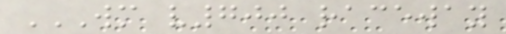WM V700 RACEWAY
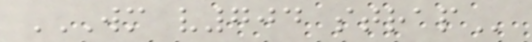WM V704 STRAP
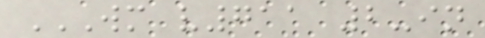WM V711 2-IN
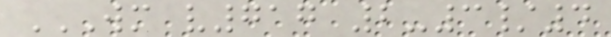WM V717 2-3/4
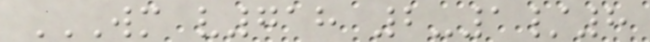WM V718 2-1/8
